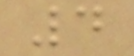4
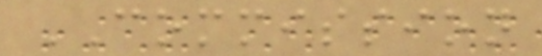COMMISSION
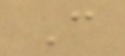C
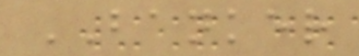BANKER
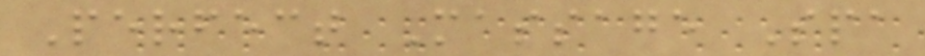Perfect Massage Spa
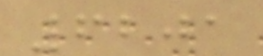6201
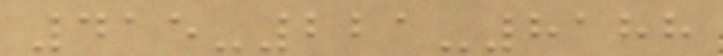415-221-8188
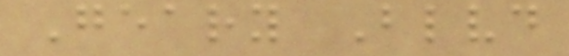Geary Blvd
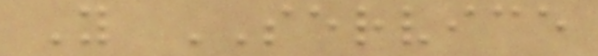Y SERVICE
